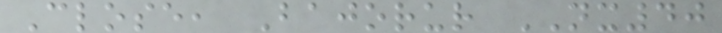Close, Bajorur NX40
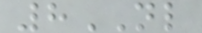8NL
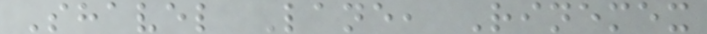Shavel Lane, Rinemex
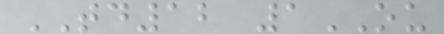TD12 1OU
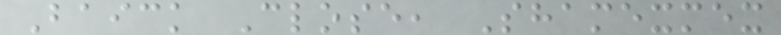Baick Close, Shamexmex
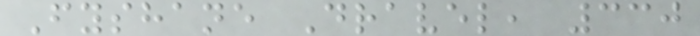Fyshane Dravel, 330
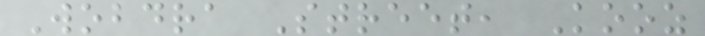Wobdra Street, Kooz
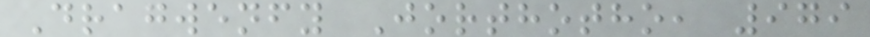Dragwenfy Jorthotho, 979
